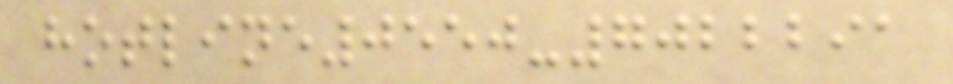hotline0550-7022291
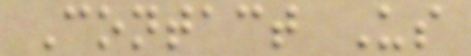Contact Us
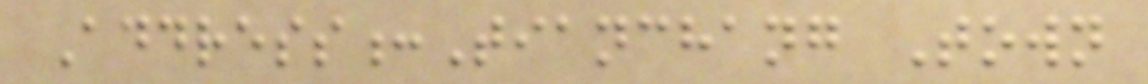Address:Tianchang Town
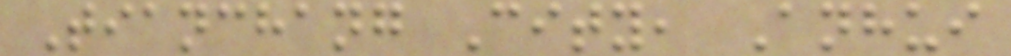Tianchang City, Anhui
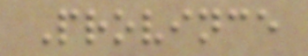Province
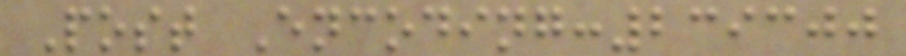Post Encoding:239300
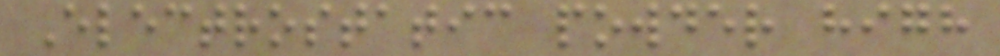Electrostatic powder high
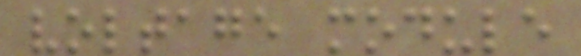voltage module
